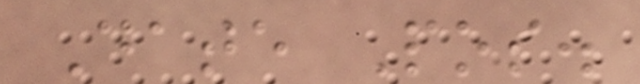Date Pos.
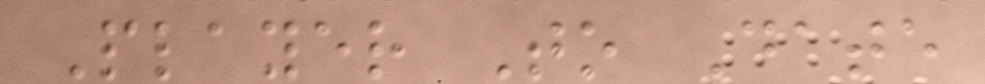Player To Date
